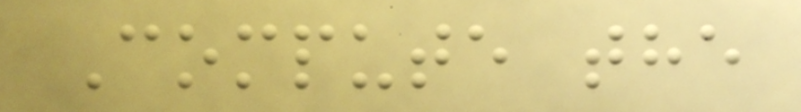Compute the
